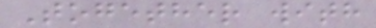Together with
